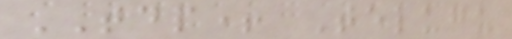TDP+ Telugu
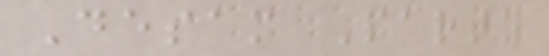Desam Party
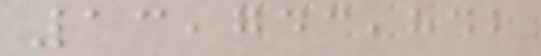13,743,842
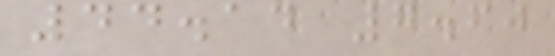44.14 7.60
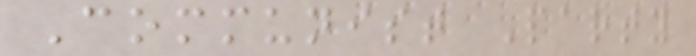Communist Party
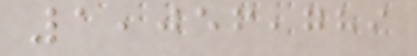1,056,789
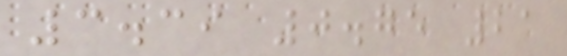3.39 0.75 21
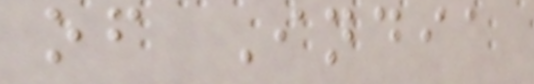of India
